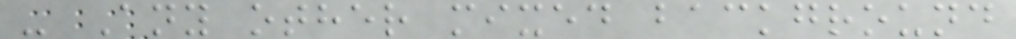- Any other mixed background
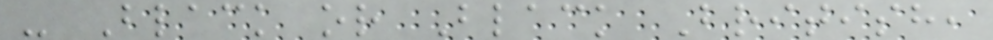- Black or Black British,
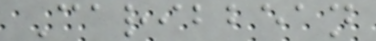Caribbean
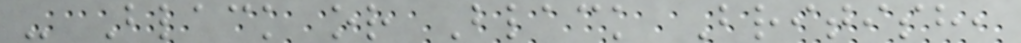- Black or Black British,
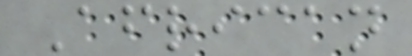African
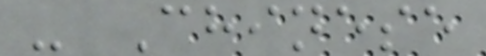- Chinese
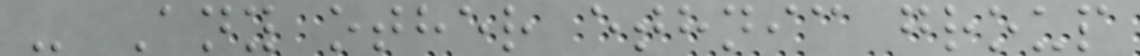- Any other ethnic group
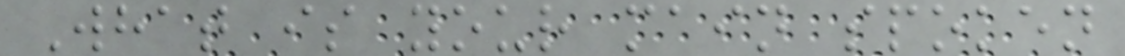What is your main spoken
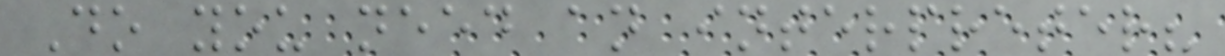Do you need an interpreter?
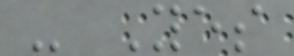- Yes
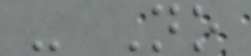- No
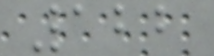122
